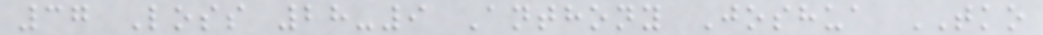37 Loss 28-9 Anthony Joshua TKO
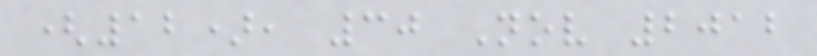(12), 30 Nov 2012
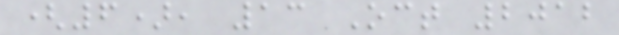(6), 13 Oct 2012
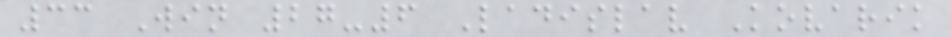33 Win 27-6 Ladislav Kovarik
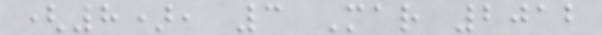(8), 3 Mar 2012
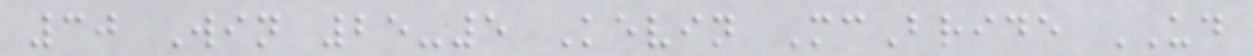30 Win 25-5 Kevin McBride UD
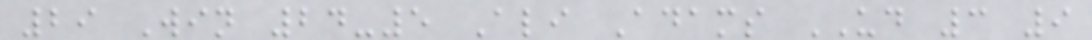29 Win 24-5 Ali Adams UD 3 9
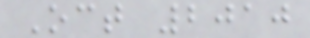Oct 2010
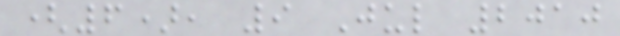(6), 9 Jul 2010
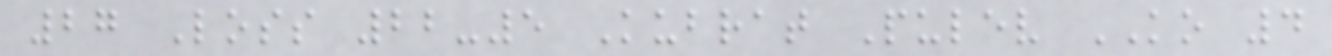27 Loss 22-5 Kubrat Pulev KO 4
